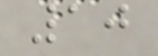10
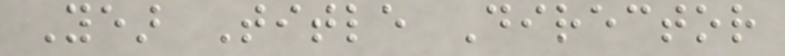Year Title Director
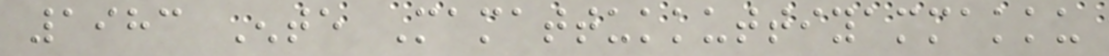1983 Ente Mamattukkuttiyammakku
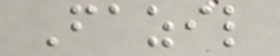Fazil
